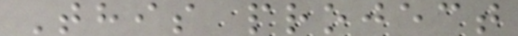This project
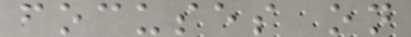focuses on
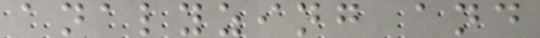analyzing and
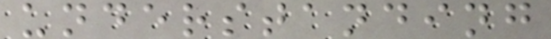understanding
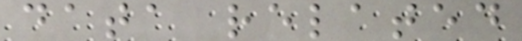data related
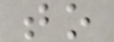to
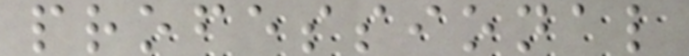professional
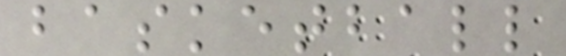basketball
